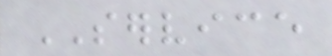SERVICE
